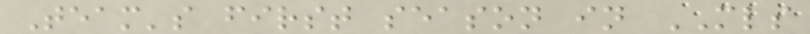Team's first season in MLS
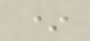*
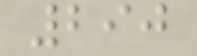290
